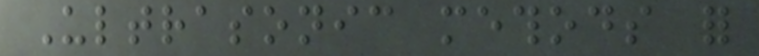Ultrasonic methods for
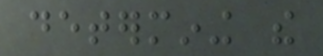determining the
